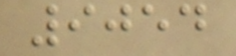9054
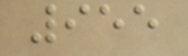955
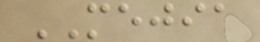MEJIA
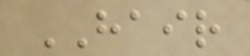HAIR
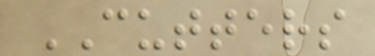CUTTERS
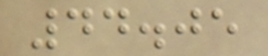44.05
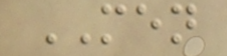MEN
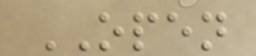OPEN
